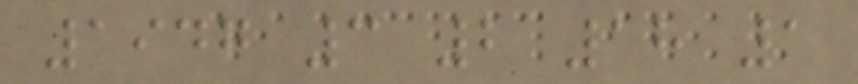1947 3 2 18 1
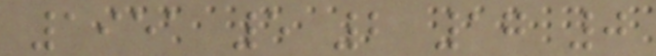1951 5 2 17 0
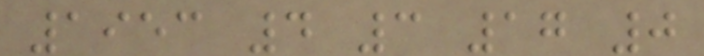1953 4 3 17 0
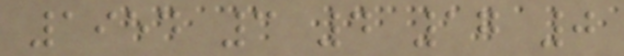1954 3 4 17 0
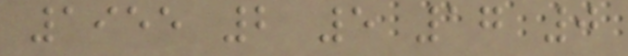1955 2 5 17 0
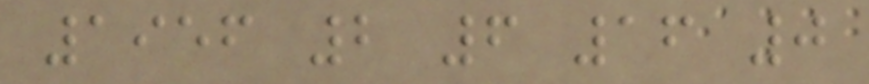1956 2 6 16 0
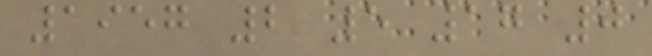1957 2 5 17 0
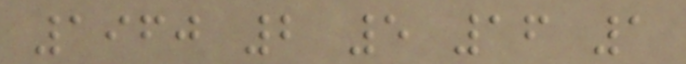1960 2 5 16 1
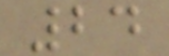24
